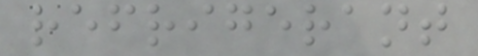refrigerant
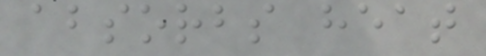absorbs heat
